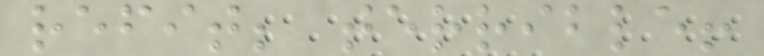refit; terrible!
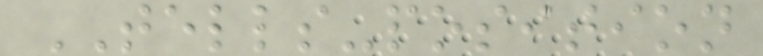TELLS-position
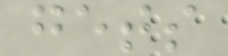gets
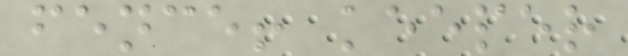fence! keeper
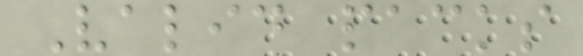Valid packs
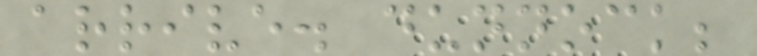arrive. dunnock;
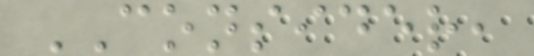CONSIDER,
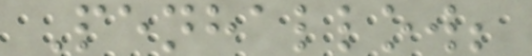Penhallow;
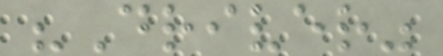"Driver"
